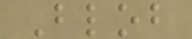Blob
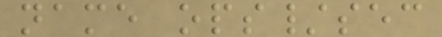name ops/sec
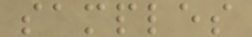samples
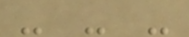- - -
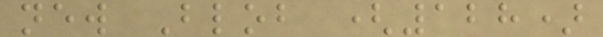new Blob (128)
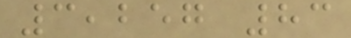3,257 83
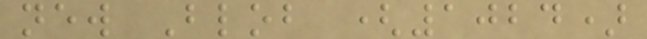new Blob (1024)
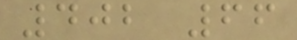402 66
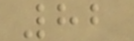82
